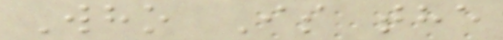Who Is the
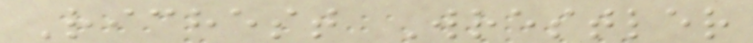Richest Wrestler
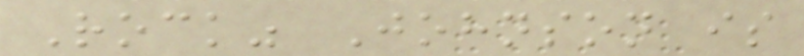Rock" Johnson is
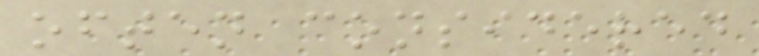often considered
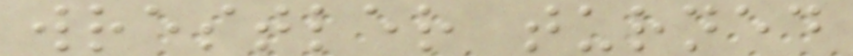wrestler turned
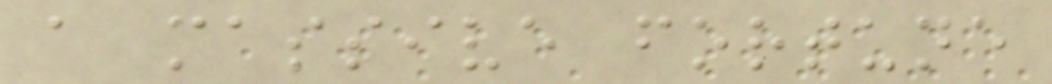a massive fortune
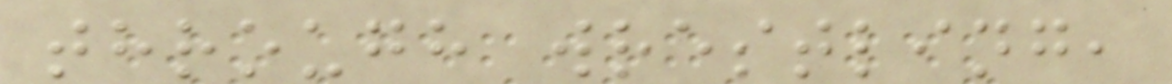through wrestling,
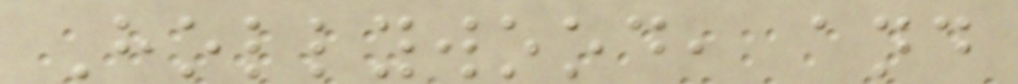Hollywood, and
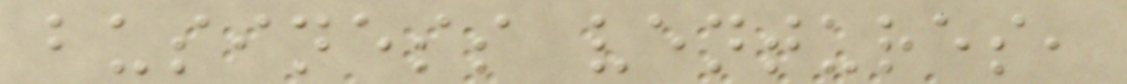business ventures,
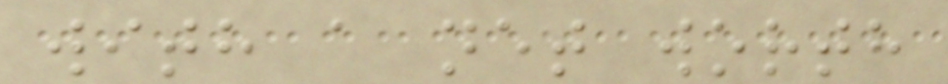with a net worth
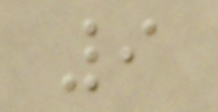9
